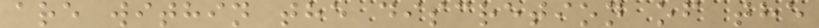are within the discretion of the
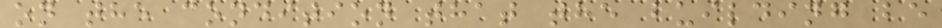on the condition that the building be
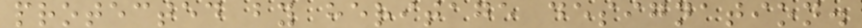protected by heritage designation.
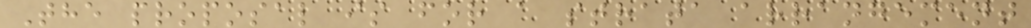The proposal is for a strata arrangement
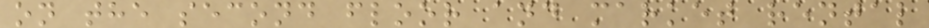on the second floor and market rental
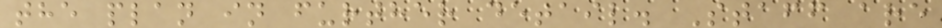the plan in further detail. Staff are
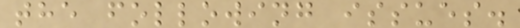the following issues.
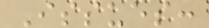Issues:
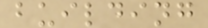building
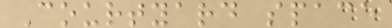Courtyard space
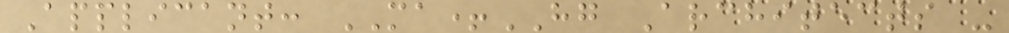Applicant: MA+HG Architects -
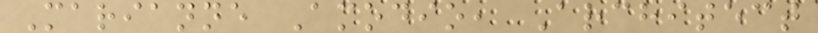Marianne Amodio, Architect
